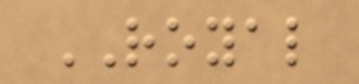ROYAL
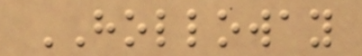HOLLOWAY
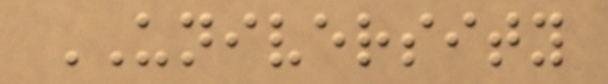UNIVERSITY
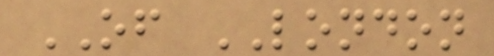OF LONDON
